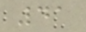41
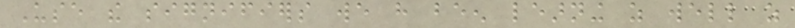Use the signifiers we have been learning as well as
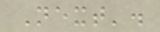Next'.
